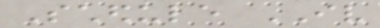Schedule IV
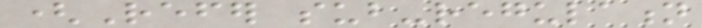(Refer sub-regulation
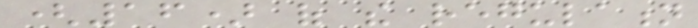(16) of the regulation
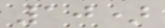10)
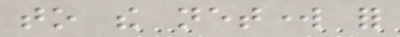to the network for
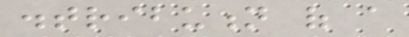distribution of a
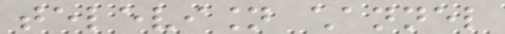television channel
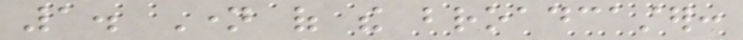1. Name of the broadcaster:
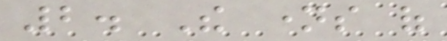2. The names of
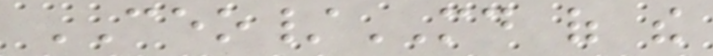CEO/MD of the
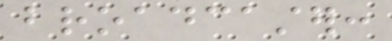broadcaster:
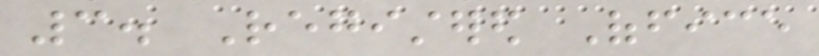3. Registered Office
